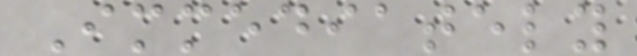Immediately
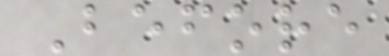Before
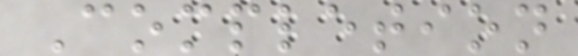Completion
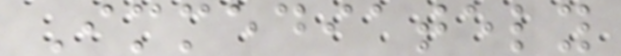Immediately
